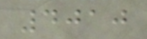4010
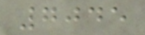7045
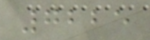7225
